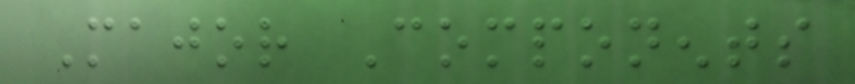Major Components
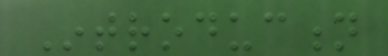Introduction
